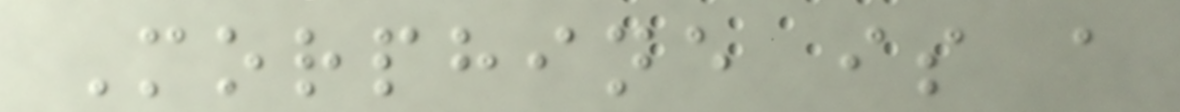Morphine is a
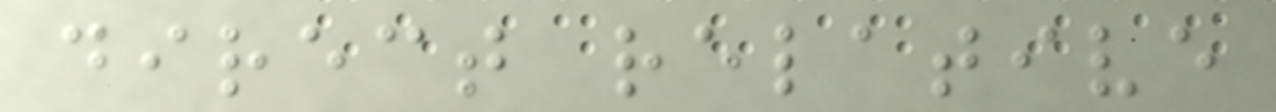direct relative
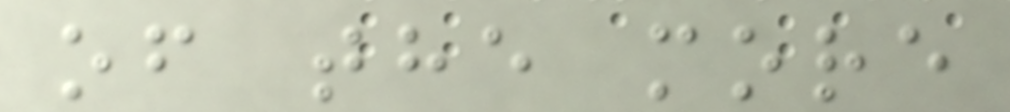of the more
